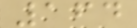164
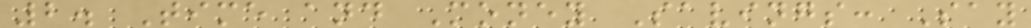2. Time and Money Savings: Say
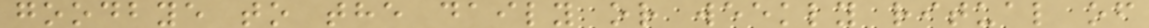goodbye to the daily or weekly ritual of
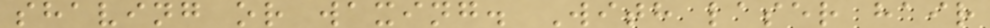shaving or waxing. With laser hair
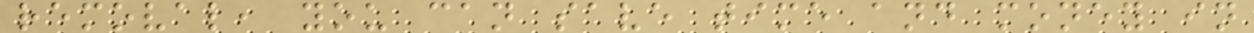removal, you can save time and money in
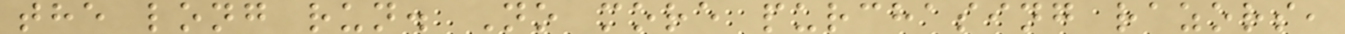the long run. No more purchasing razors,
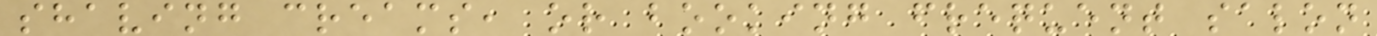shaving creams, or booking frequent salon
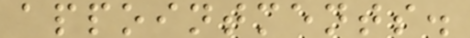appointments.
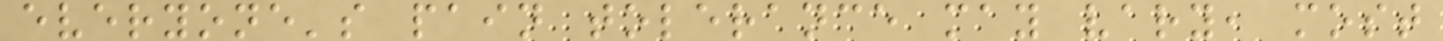everyone's pain tolerance may vary, most
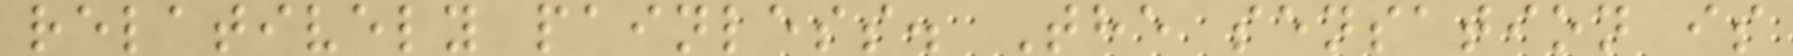relatively painless. The sensation is
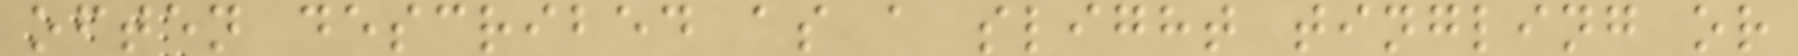often described as a slight tingling or
